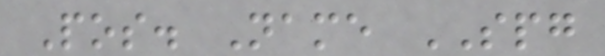Pos. Name SPG
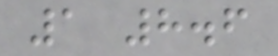1 8.6
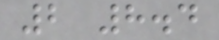2 8.4
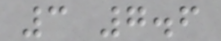3 7.6
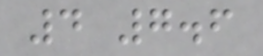4 7.6
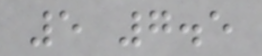5 7.5
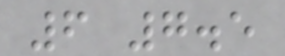6 7.5
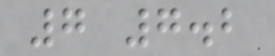7 7.2
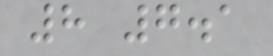8 7.1
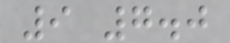9 7.0
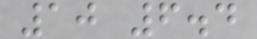10 6.4
